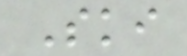Ski
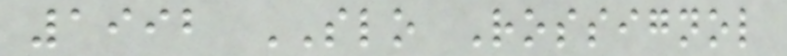1992 SLO Rossignol
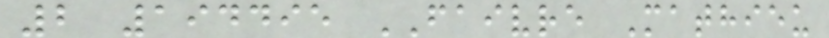2 194495 FAIVRE Mathieu
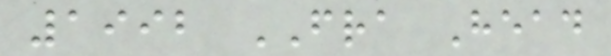1992 FRA Head
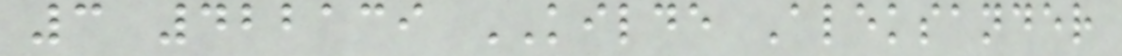3 422139 KILDE Aleksander
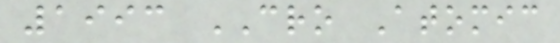1993 CRO Atomic
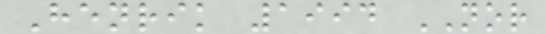Henrik 1994 NOR
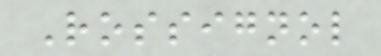Rossignol
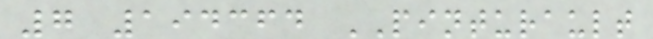7 194364 PINTURAULT
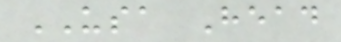USA Head
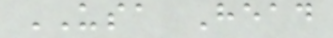USA Head
